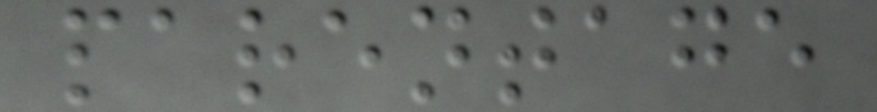parentage
